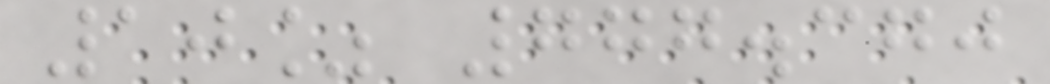10% 777.370
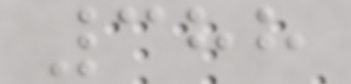388
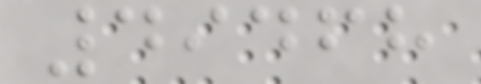49468
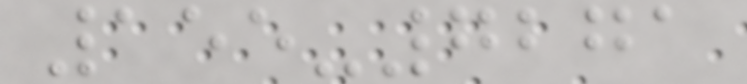155-7271
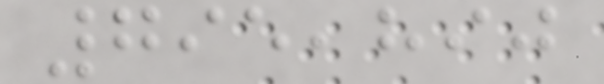795,890
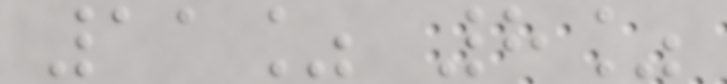11% 8%
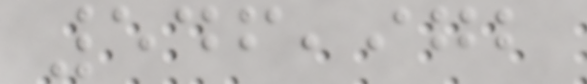546,972
